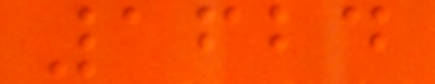1624
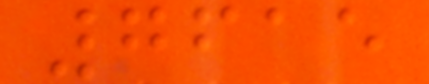7615
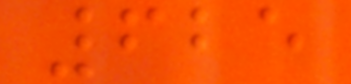625
